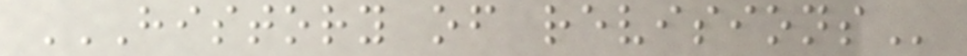HISTORY OF REVISIONS
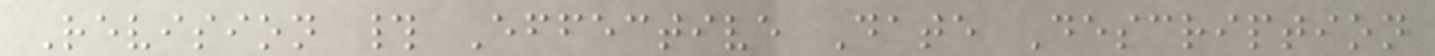Revision # Effective Date Description
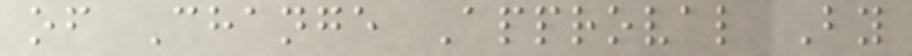of Change Approval By
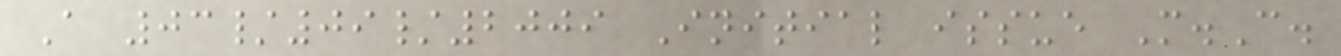A 03/09/2009 Initial issue M.C.
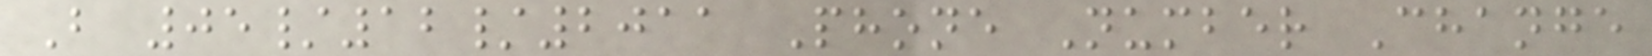B 05/12/2011 Phone Number Change
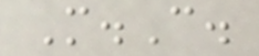M.C.
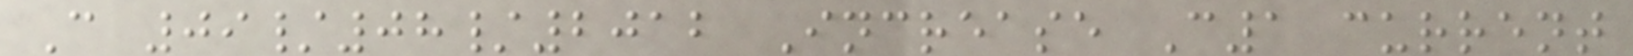C 09/08/2012 Increase C1 current
